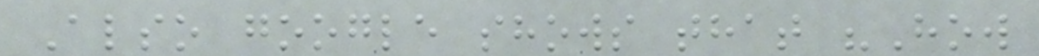Also google shows that "How
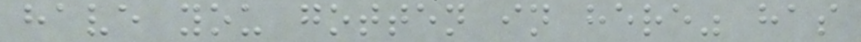have you gotten in here" has
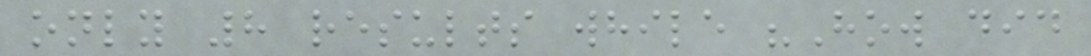only 8 results while "How did
